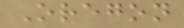Oregon
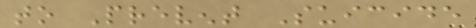to Prevent Suicide
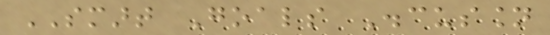SMART Goals Discussion
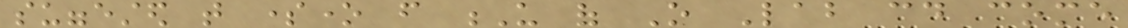suggested that someone from U of O Lab could come
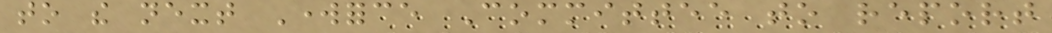to the next Workforce Committee to report
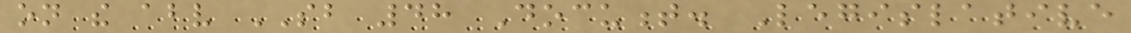on the above SB 48 Document. Legislative
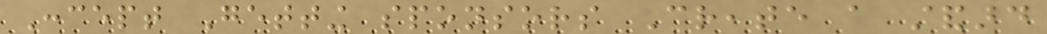Concept Getting sponsors Create a standard
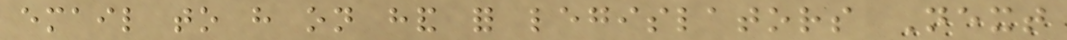email to have on hand for legislators Next
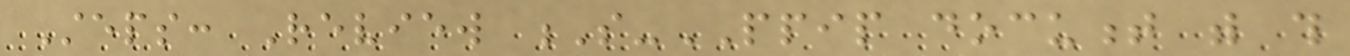Steps: Review S-PPIP document with this
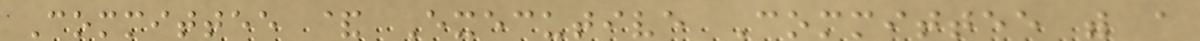Committee & Executive Committee with a
